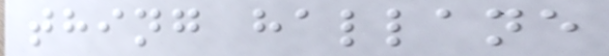thing hallane
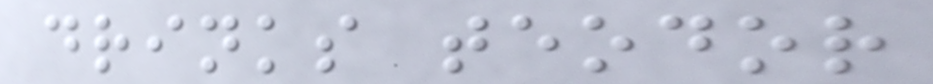drinks teodor
